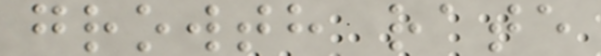growth rate
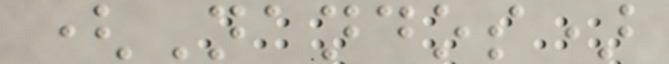(Nandos)
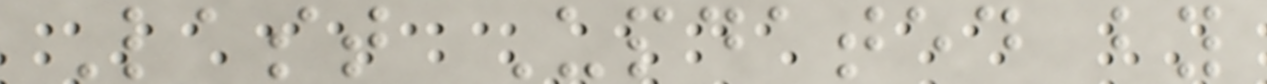Last Updated by
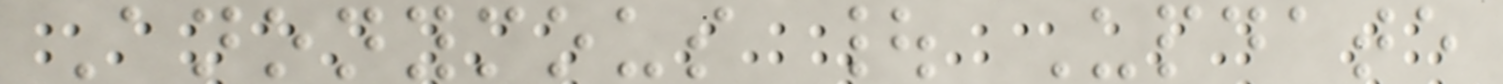Anonymous | Update
